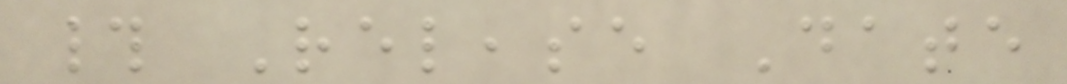# Release Date
